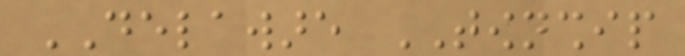DELAWARE TOWNSHIP
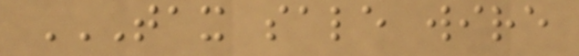TAX SALE WIRE
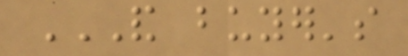AND BUYER'S
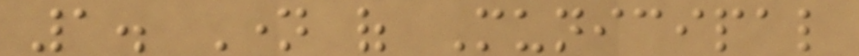1. Name of Municipal
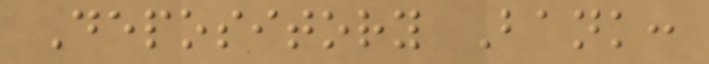Depository Bank:
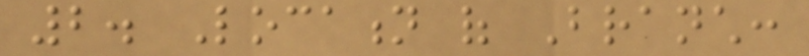2. Location of Branch:
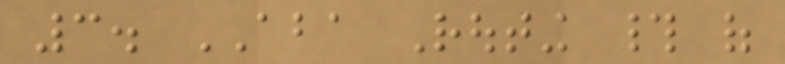3. ABA Routing # of
